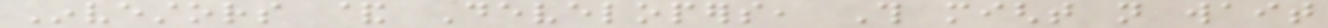Investors & Developers, This might not wait
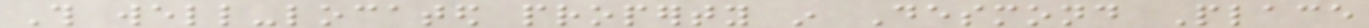This well-located property in Desmond Place
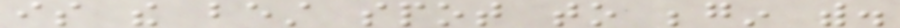is the best spot to begin with.
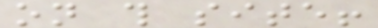on this site!
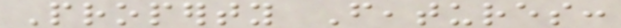Property Features:
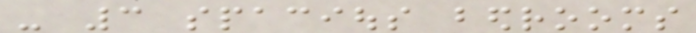- 3 spacious bedrooms
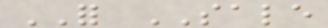FOR SALE
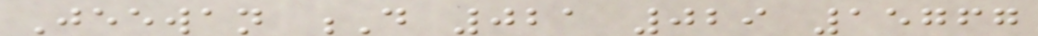Jeewan D 021 029 15767
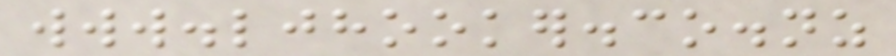www.ljhooker.co.nz
